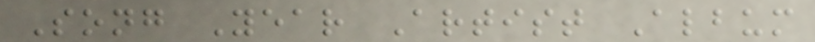Song Year Artist Album
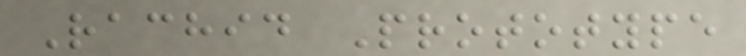Rachid Prototype
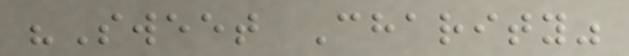"Sweet Charity"
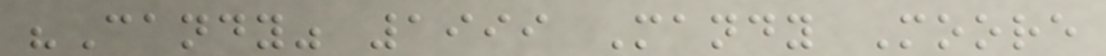"Candy" 1999 Mandy Moore
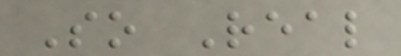So Real
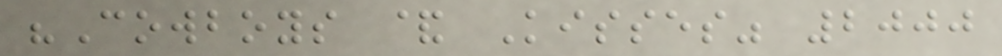"Cowboys & Kisses" 2000
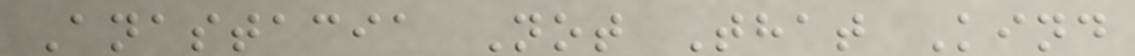Anastacia Not That Kind
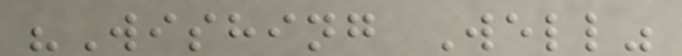"Wishing Well"
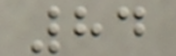84
